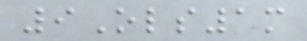9Ols1m
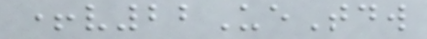+v22UeTdw
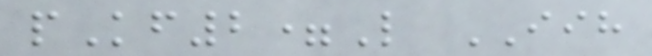pKf2=L IIH
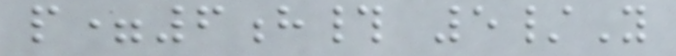p=6h# 5/Y
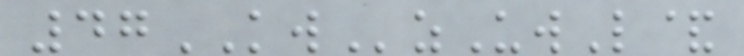47KWzUwL&
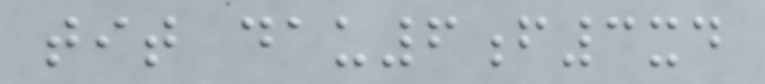tit dau6f3xd
